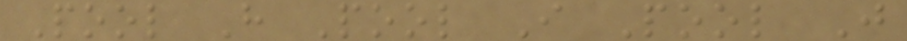Pool H Pool I Pool J
